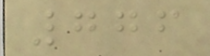776
